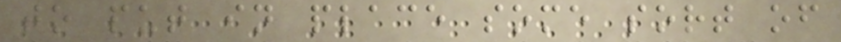to put in place some sort of
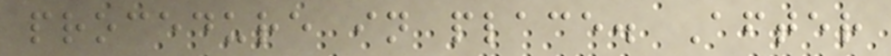procedure in place. After
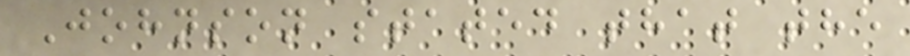Johnson stated that the
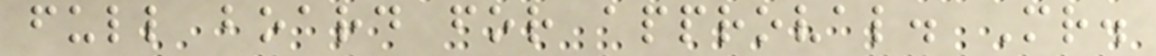full board for approval. Mr.
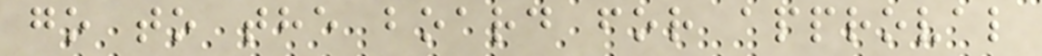go to the board for approval
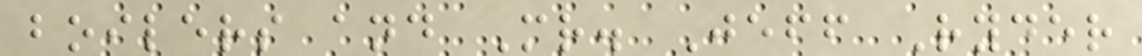boilers and Mr. Jeff Ryder
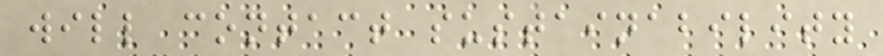will contact sustainability
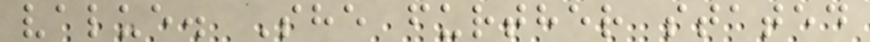value. She further stated
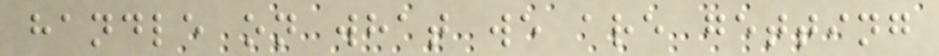handle on what we are getting
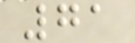71
